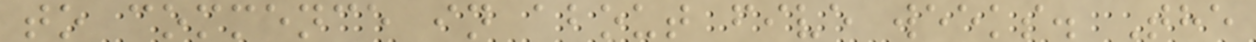to commence in about five weeks. The
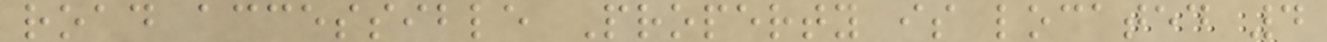road accessible Property is located 4
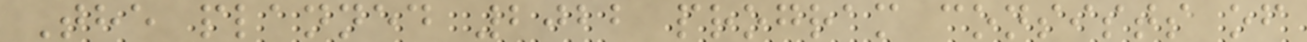The planned 2022 program consists of
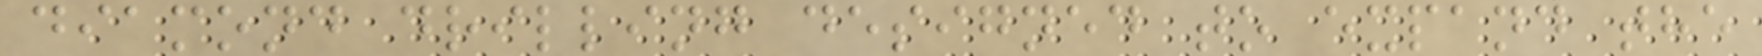diamond drilling designed to expand the
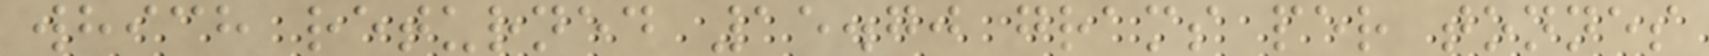which returned 15.70 grams per tonnes
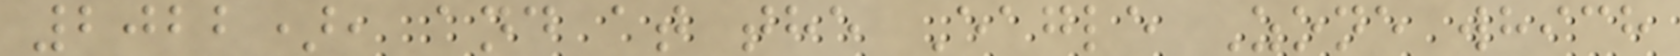2022), and at the Eagle Zone which
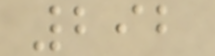292
